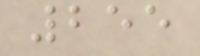255
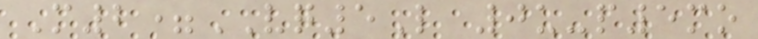M2=VQ5L 0u-p5mo
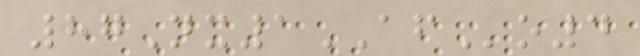87Nx1AFo4
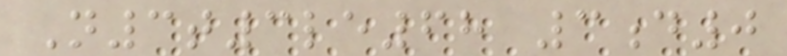N3t3le68 3d0
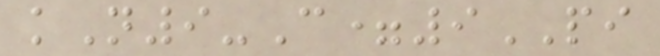kN9-C=9PI
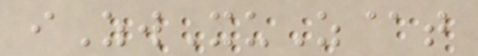iZwXuZ@t
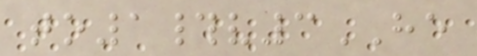to1#v3HE
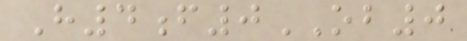H4f0OB0
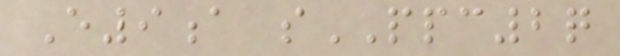E9a sPPC2q
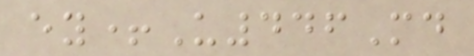ey+U446Md
